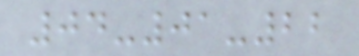04-01-22
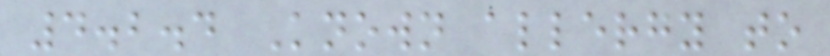4.2.4 Known allergy to
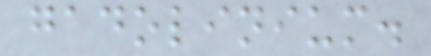gadolinium.
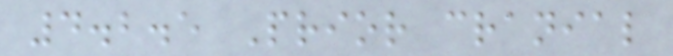4.2.5 Prior cranial
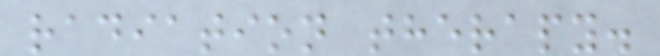radiation therapy.
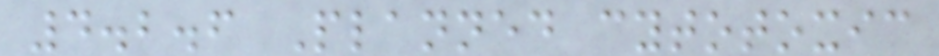4.2.6 Planned cytotoxic
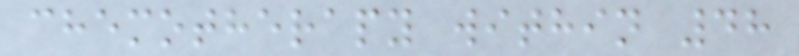chemotherapy within 48
